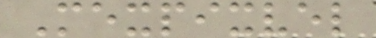Mexpixvel
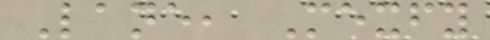Lane, Mexfy
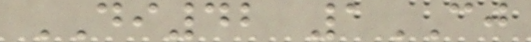DI42 1CJ
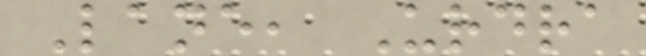Lane, Urdra
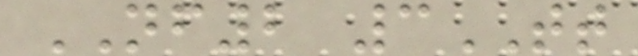NF2 3TT
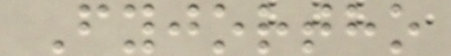Fyjortho
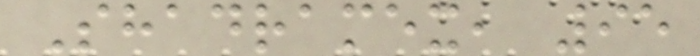Shadramex, 95
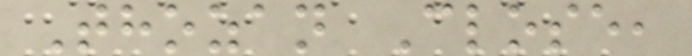Thozan Close,
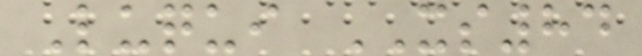Luqui XS84
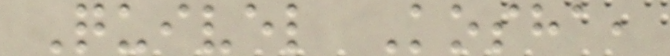Quivel Kosha,
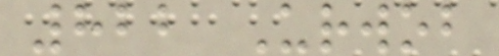822 Urwob
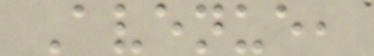Avenue,
